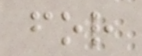for
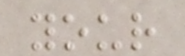your
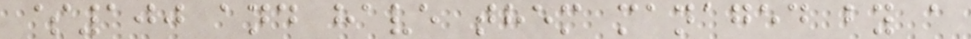$100 and have them managed by a
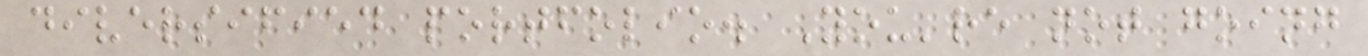diversified portfolio. You're not going
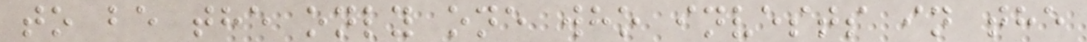to be the only one who invests in the
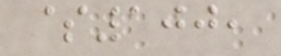$100,
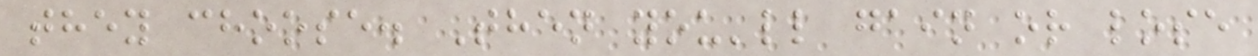they choose. Then you'll gain or lose
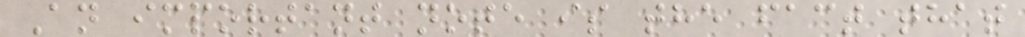An important note is the fact that
